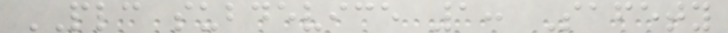PLC subdevice 1: Safety
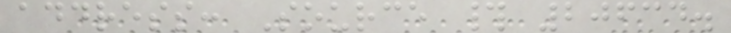address: Source # 20634.
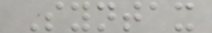Syntax
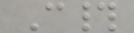C#
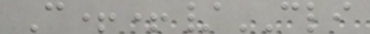C++/CLI
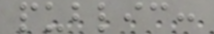public:
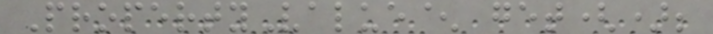PropertyValue^ get();
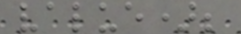value);
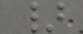}
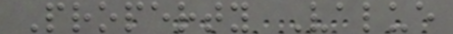Property Value
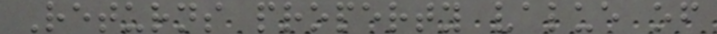Returns property value of
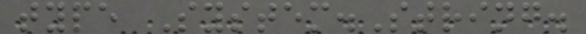type System.String.
